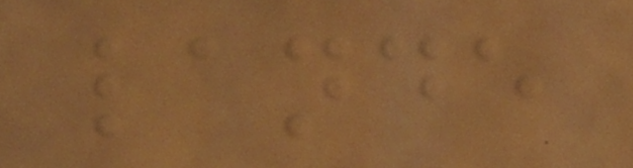lande
